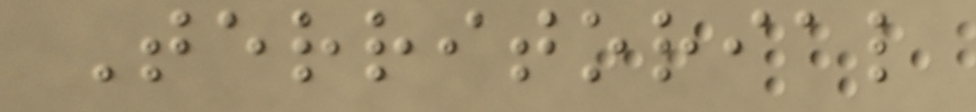Territorial
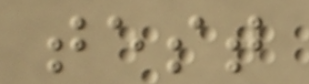test
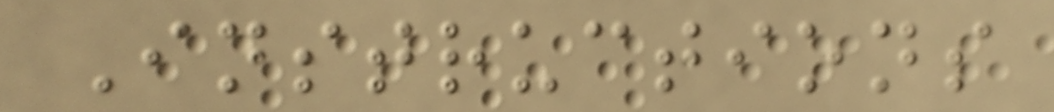Instructions
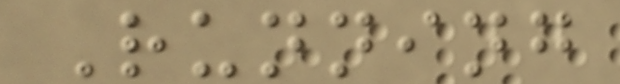Running
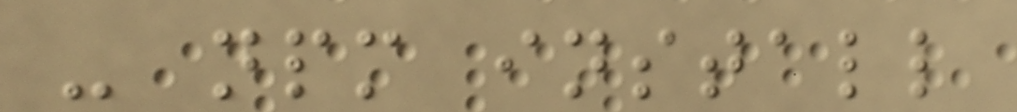- npm install
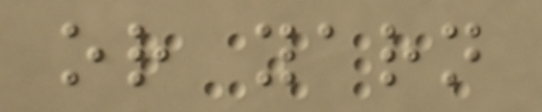or yarn
